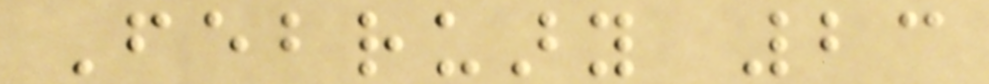February 23
